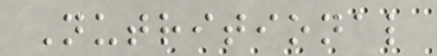Nutritional
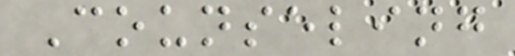Counseling
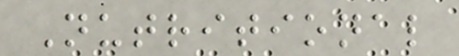Nutritional
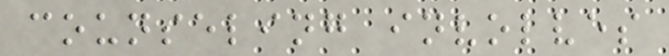counseling involves
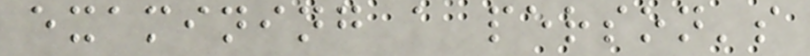examining a person's
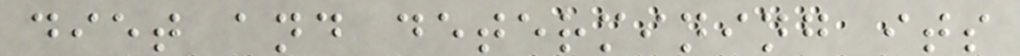diet and determining its
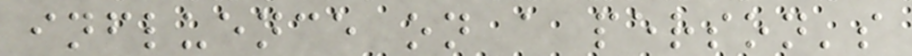influence on a person's
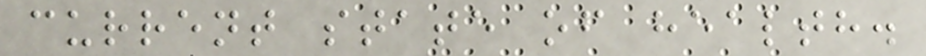current state of health.
